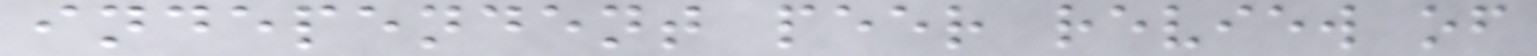independent peer review of
